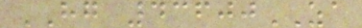HG 43600ZA
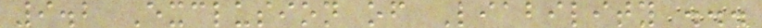9.2 Exclusion of Liability ...
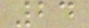24
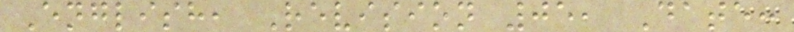English, Revision 05, Date:
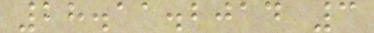28.11.2014 3
